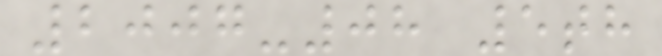2007-08 5th
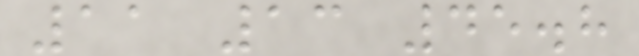11 13 45.8
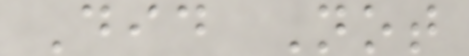Did Not
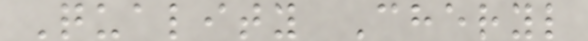Quality Cheryl
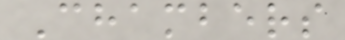Chambers
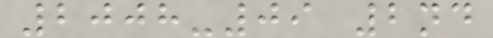2008-09 2nd
